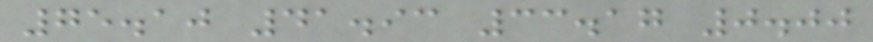75.10 41.93 33.17 0.00
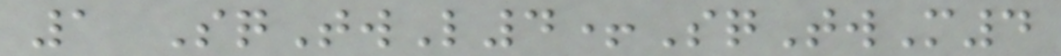1 SqTwL4+SqTwM4
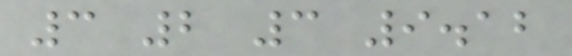3 2 3 9.12
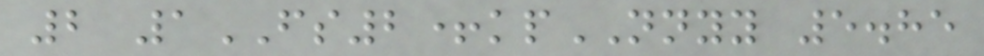2 1FS2+kpNNYY 5.85
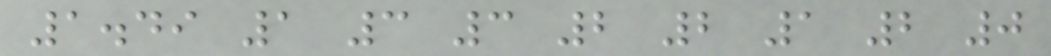1.49 1 3 3 2 2 1 2 0
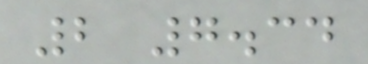2 7.34
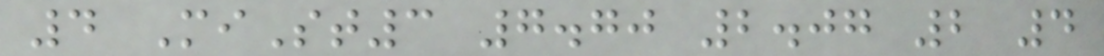4 MiSt3 7.70 2.07 2 4
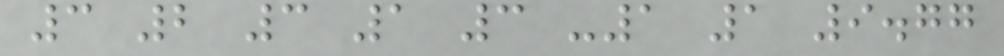3 2 3 1 3 -1 1 9.77
